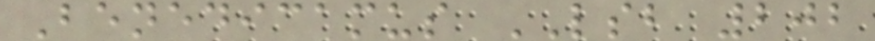Benedicamus LSB 202
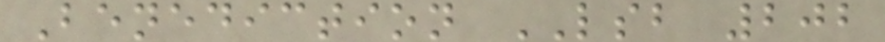Benediction LSB 202
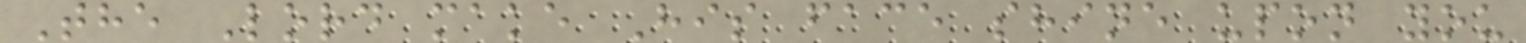The Lord make His face shine upon you
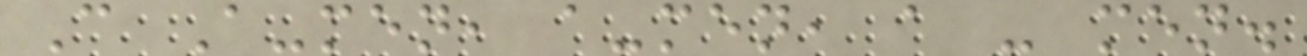C A-men, a-men, a - men.
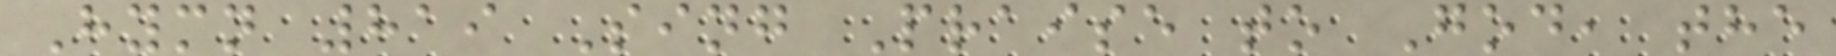Hymn 819 Sing Praise to God, the
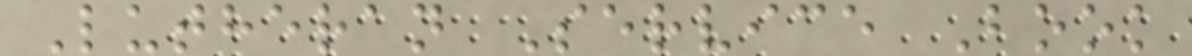Lutheran Service Book
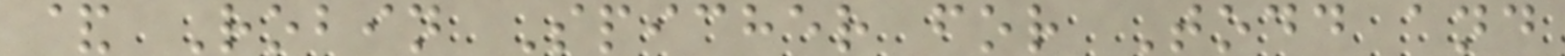& Robin Spicher for Todd and
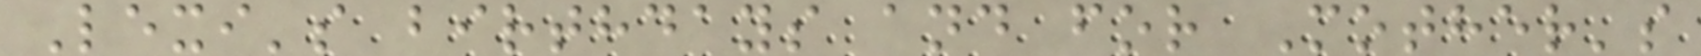Lexi's birthdays and for Mother's
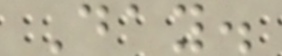Day.
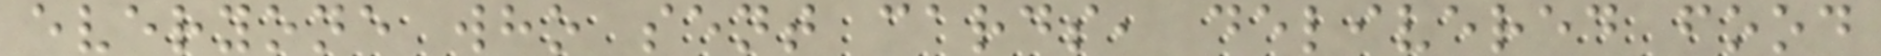everyone who sent cards, delivered food
